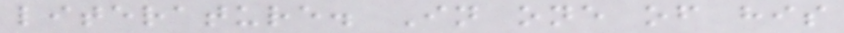literature. In one of his
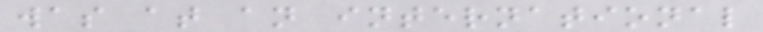was at an international
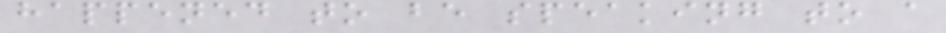happened to be speaking to a
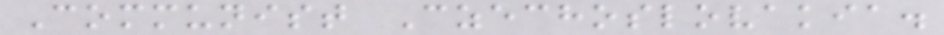Communist Czechoslovakia.
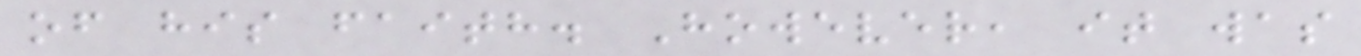of his faith. However, it was
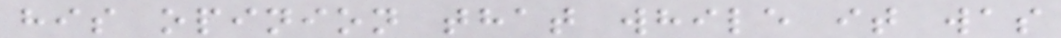his opinion that while it was
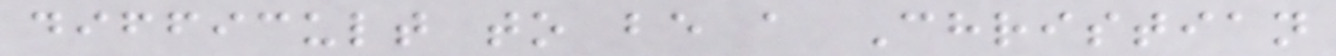difficult to be a Christian
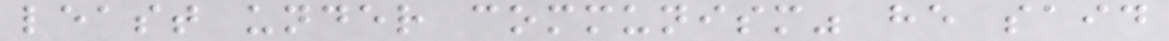least under communism" he said
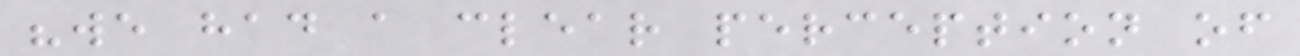"we had a clear perception of
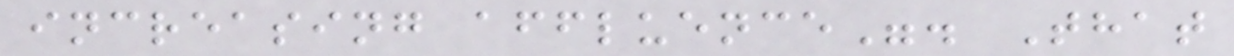increasing affluence". That
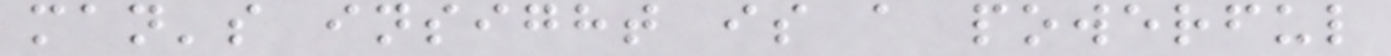man's insight is a powerful
